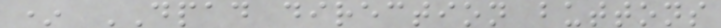* DPAD direction buttons
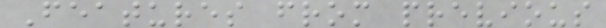Features from previous
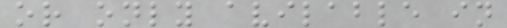or only avilable in
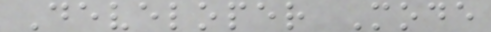Developer Mode
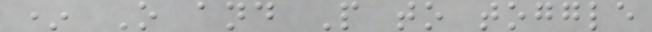* O and P to toggle
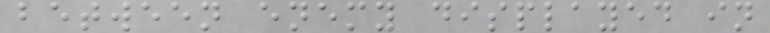between enemy displayed in
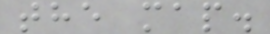the map.
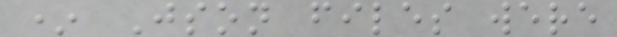* Json files were
